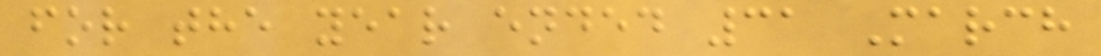for the year ended 31 March
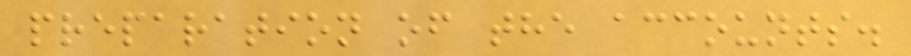preparation of the accounts.
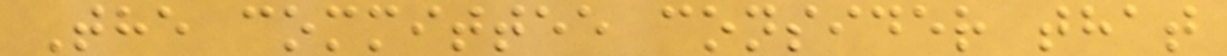The committee consider that
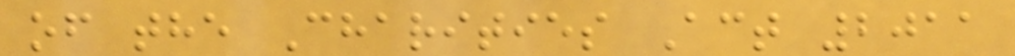of the Charities Act 2011
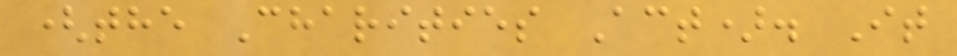(the Charities Act). It
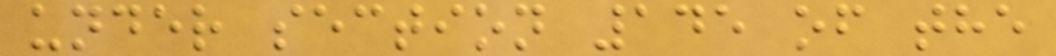under section 145 of the
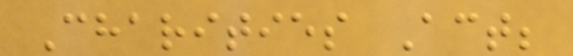Charities Act;
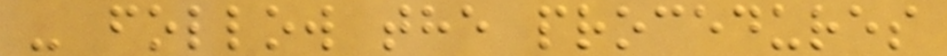- follow the procedures
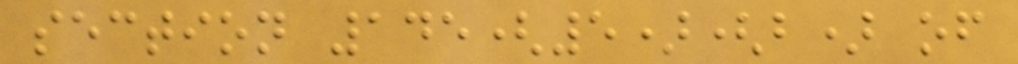section 145(5)(b) of
